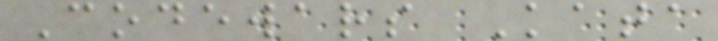Codewars Kata
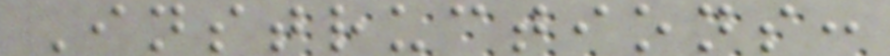Instructions:
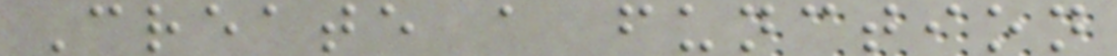Create a function
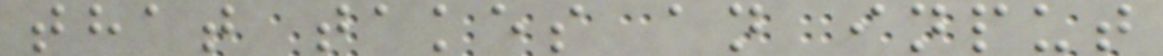that takes an input
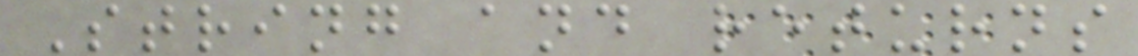String and returns
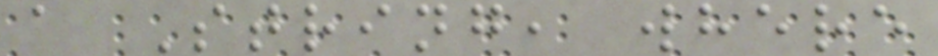a String, where
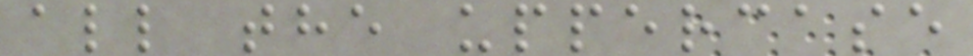all the uppercase
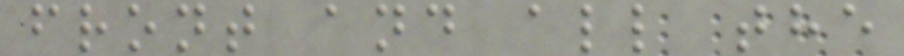front and all the
